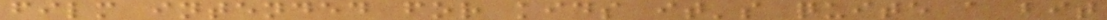film intended for kids it's quite a bit
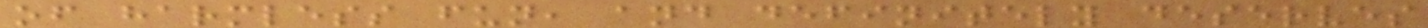of harmless fun, and definitely deserves
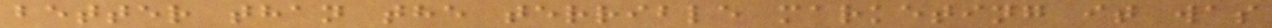better than the terrible marketing it was
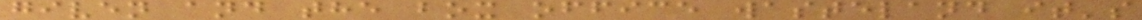given and the box office wasteland it's
